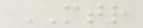MTR
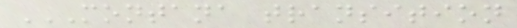MONTANA TRANSITION
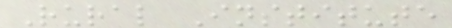Rural Institute
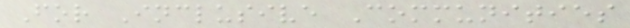For Inclusive Communities
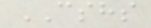CSHS
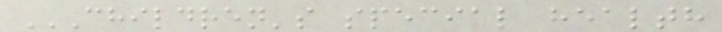CHILDREN'S SPECIAL HEALTH
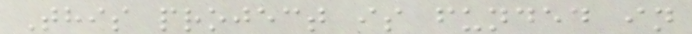This project is funded in
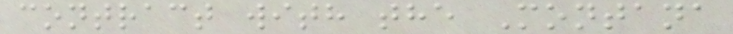contract with the Montana
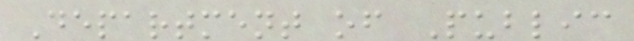Department of Public
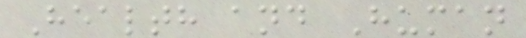Health and Human
